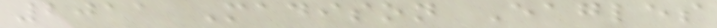2011 Madison Eagles
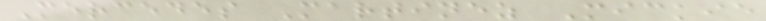Mercedes Martinez Mickie
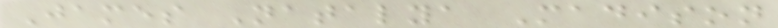James Natalya Madison
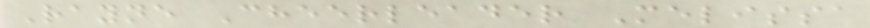Rayne Cheerleader Melissa
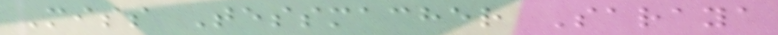Miss Tessmacher Saraya
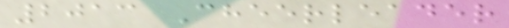2013 Cheerleader
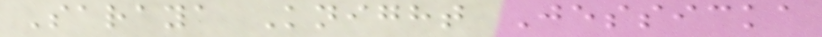Saraya Knight Jessicka
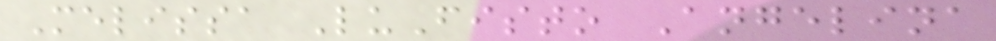Melissa LuFisto Angelina
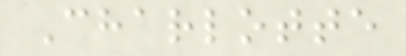Charlotte
